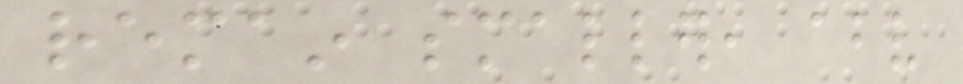remain smaller, above
